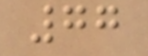77
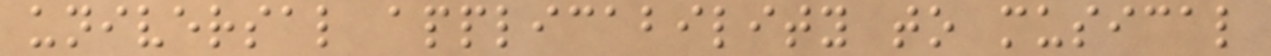universal applicability to musical
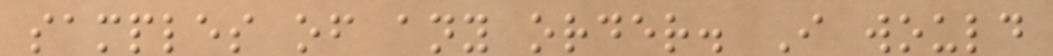samples of any order. I would
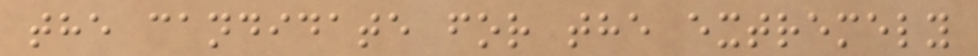the candidate for the extremely
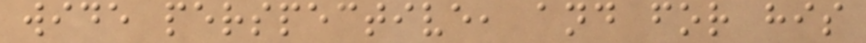wide perspective, and for his
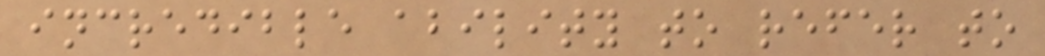incredible ability to refer to
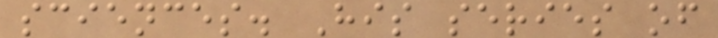sciences. His series of
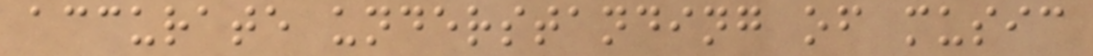accurate understanding of music
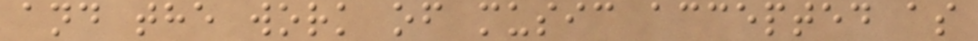and the work of music accepted as
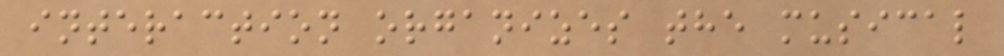interaction organizes the musical
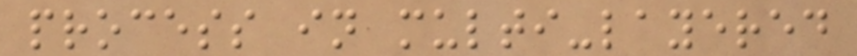process in multi-layered
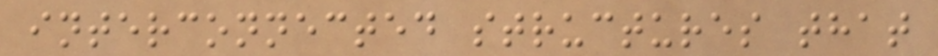interconnected structures that
